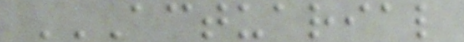ACTUARIAL
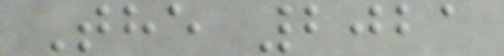The 2021
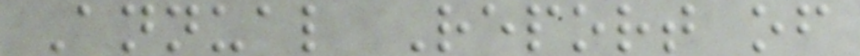Annual Report of
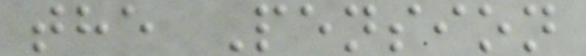the Pension
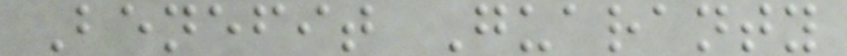Benefit Guaranty
